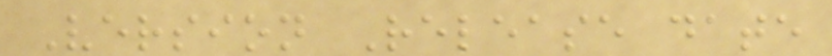Version Release date
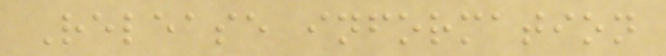Release information
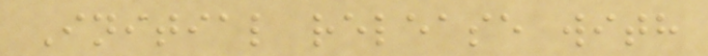Initial release with
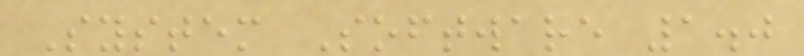System Software 1.0
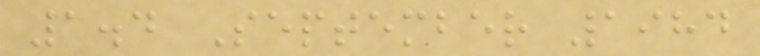1.4 September 1984
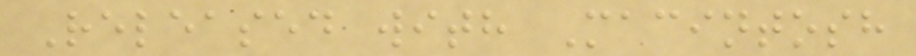Released with Macintosh
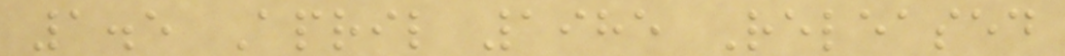1.5 April 1985 Released
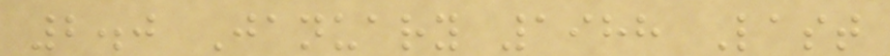2.0 January 1988 Last
